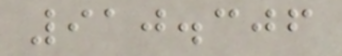910.306
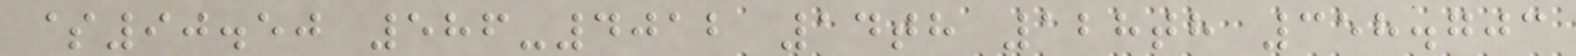$90.50 586-4012 14th 128th 358.703
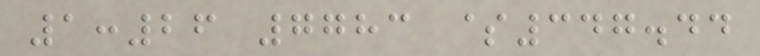1:26 7783 $347.44
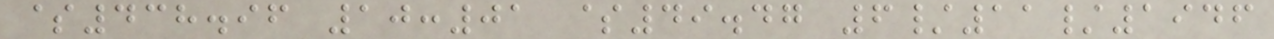$438.96 10:01 $49.47 6/11/1946
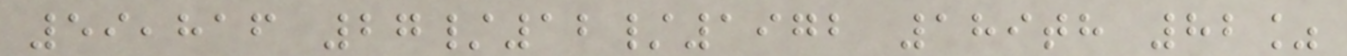59,816 27/12/1972 189th 82%
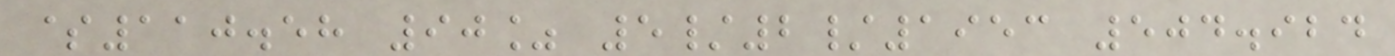$110.58 90% 5/2/1953 504.924
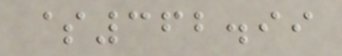$362.99
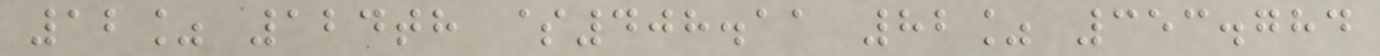12% 124th $408.11 82% 353.784
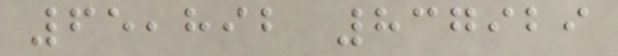65,892 837929
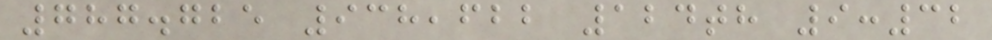787.725 938,622 124th 9:32
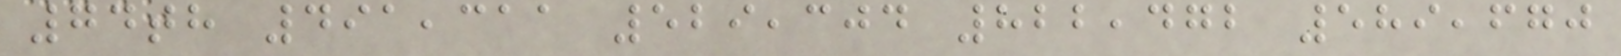74th 491,311 529,304 822,472 589,670
